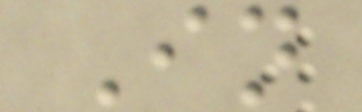In
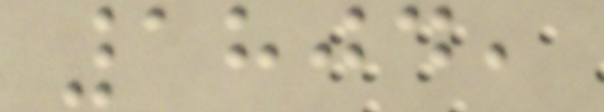1804,
